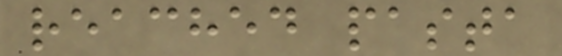reached pasta
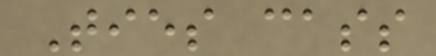Ties cass
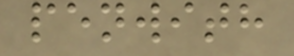penwith
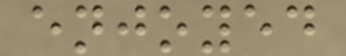enjoyed
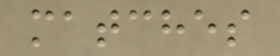matches
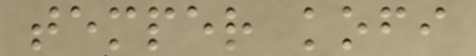temper kofi
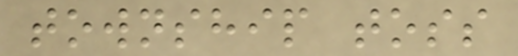township toss
